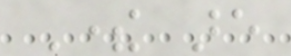There are
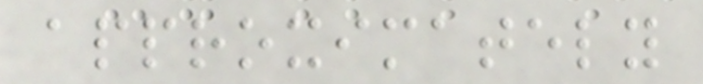approximately
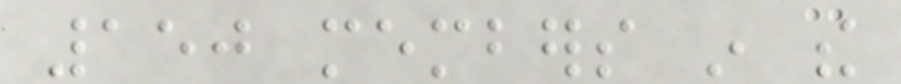150 members in the
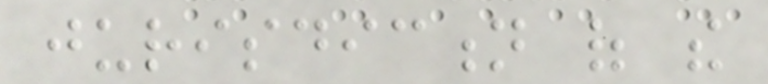jurisdiction of the
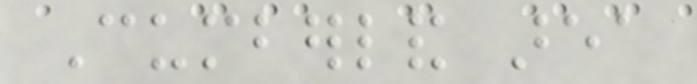Cumberland area
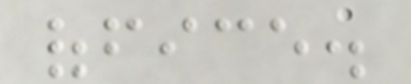office.
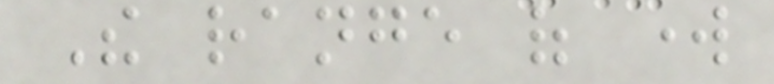The range of work
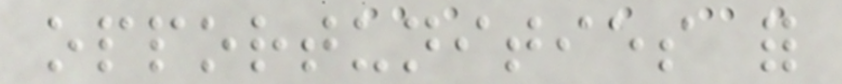opportunities for
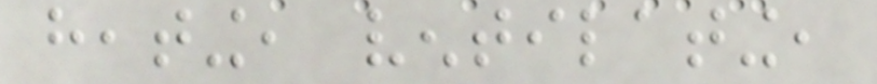heating, ventilating,
